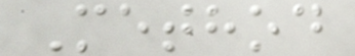Method
